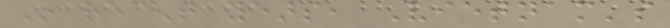In recent years, Vietnam's
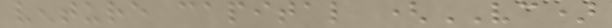venture capital (VC)
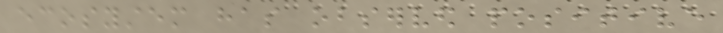ecosystem has observed positive
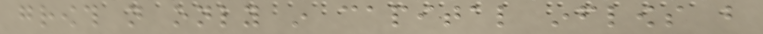growth not only in capital inflows but
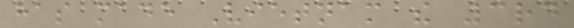has made Vietnam the 3rd
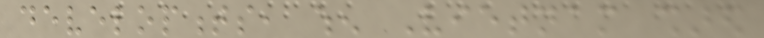developments, when Vietnam shared
